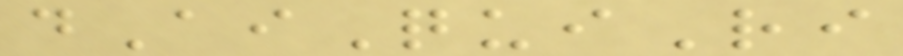dAiQuiRi
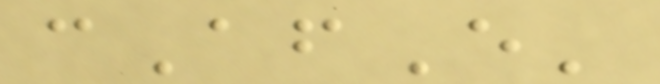cAfE'
